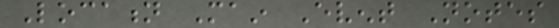Location Main Event Notes
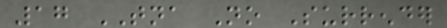17 TNA No Surrender
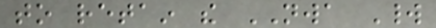to retain the NWA World
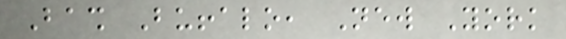Bash Buffalo, New York
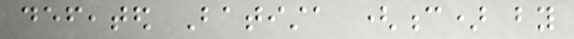defeated Batista (c) by
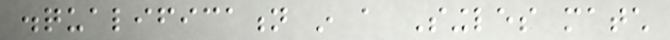disqualification in a Singles match
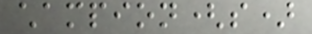champion(s)
